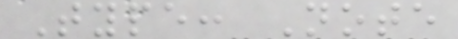Type: Note
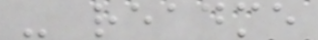- readme
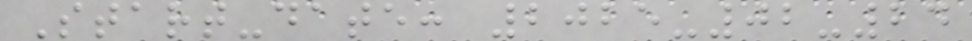Start-date: 2025-02-24
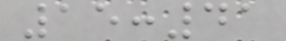15:41
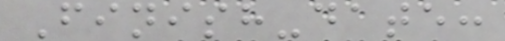Finish-date:
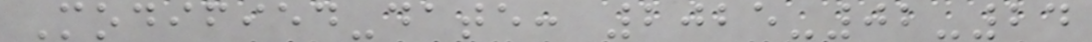Modified-date: 2025-02-24
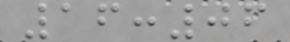16:06
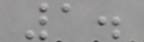1.
